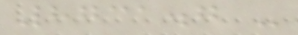8731.7 -
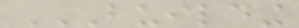BUILDING
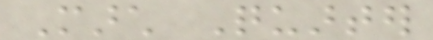March Quarter
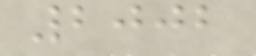2002
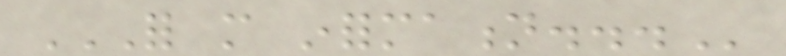FOR MORE INFORMATION...
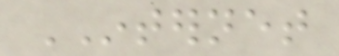INTERNET
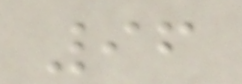96
